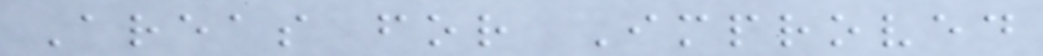Areas for Improved
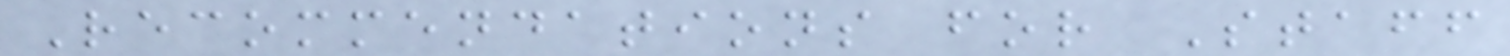Recommendations for Staff
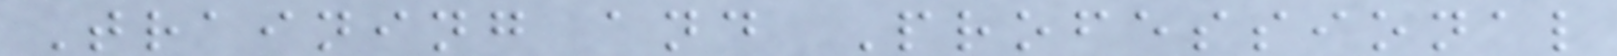Training and Professional
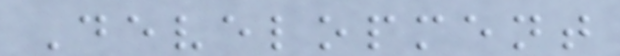Development
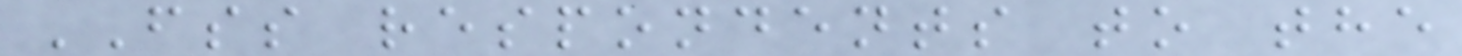FSS respondents to the
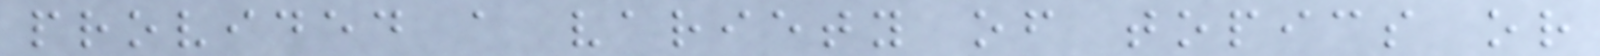provided a variety of topics or
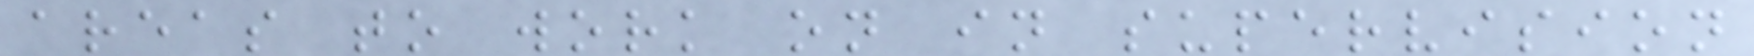areas to work on in supervision
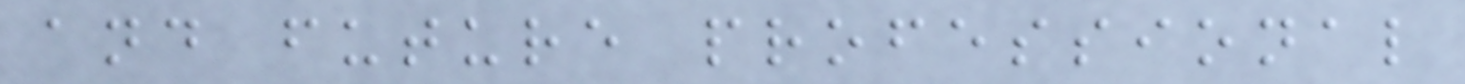and future professional
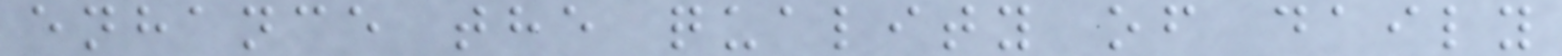enhance the quality of daily
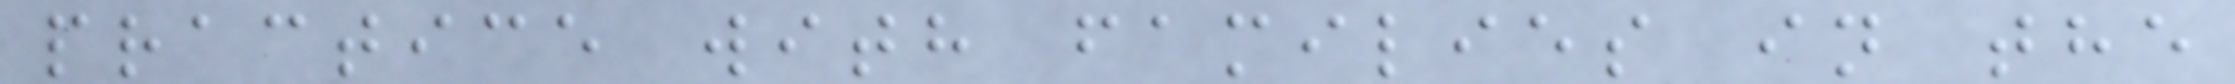practice with families in the
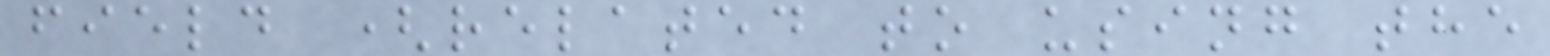field (related to using the
